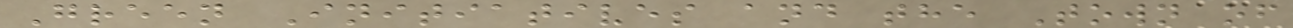Green Initiatives and the Town of
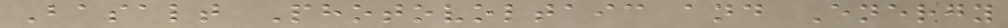Basalt Photovoltaic and Energy
